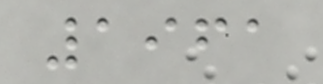1961
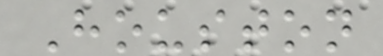Houston
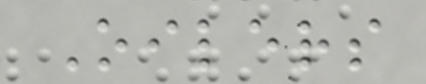Oilers
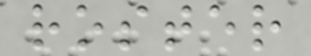roster
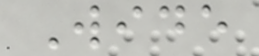Wide
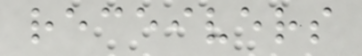receivers
